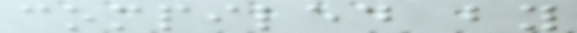compiled by
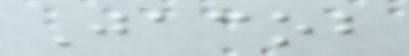Jacob
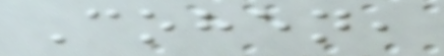Cohen,
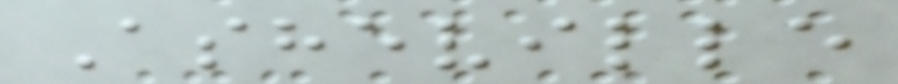Asheville
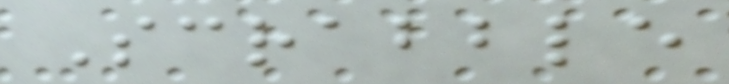Scrabble
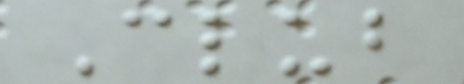Club
